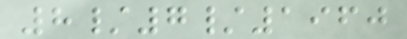8/7/1960
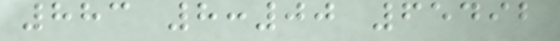883 8:00 65492
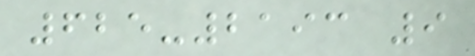625-2193 9
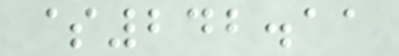$242.11
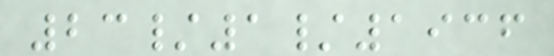23/1/1936
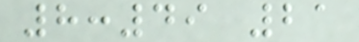8:49 21
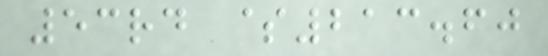53rd $213.60
